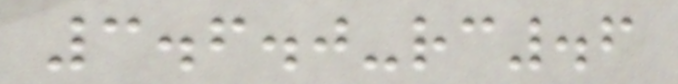3.6.0-rc.6
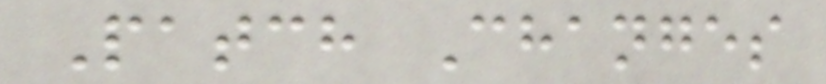Patch Changes
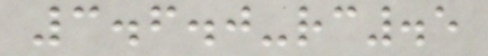3.6.0-rc.5
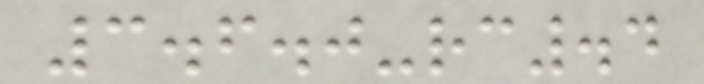3.6.0-rc.4
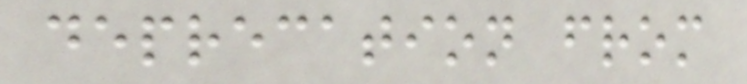deprecation from
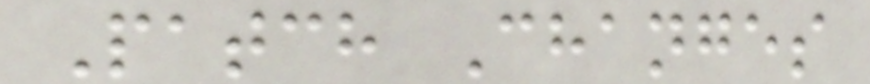Patch Changes
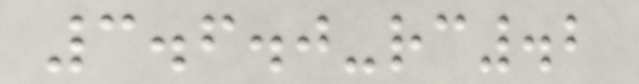3.6.0-rc.2
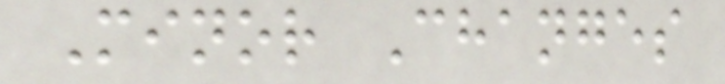Minor Changes
